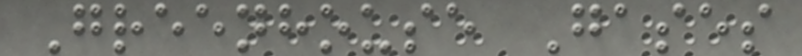Greenhouse Gases
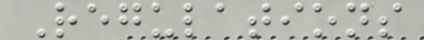Regulations
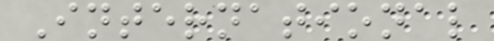International
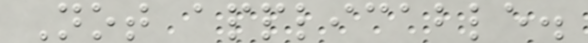Not applicable.
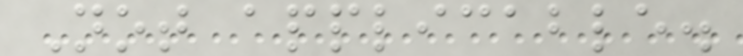Not applicable.
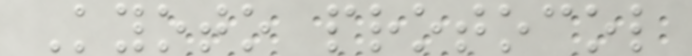Kyoto protocol
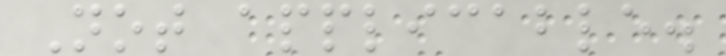Not applicable.
